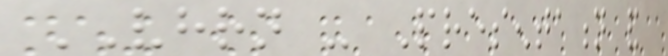VHRN - Presentation and
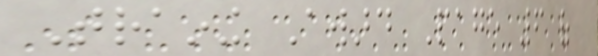Training Award Page 6 of
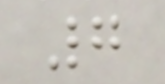7
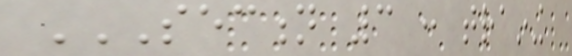SECTION 3 : TRAINING
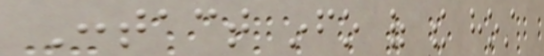Contact info of the host
